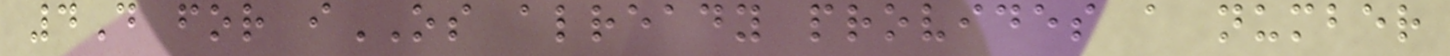4D for iOS already provides a number
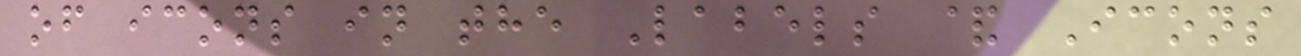of icons in the Labels & Icons
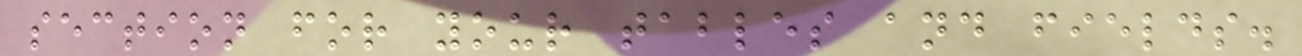section for your tables and fields.
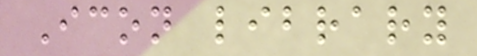Icon library
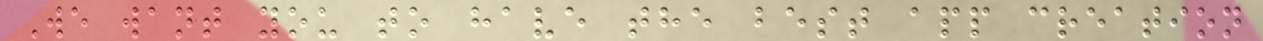We want you to have the best app creation
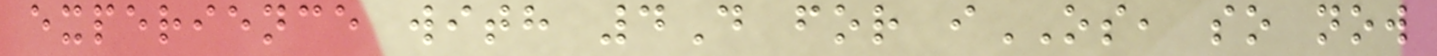experience with 4D for iOS, so now
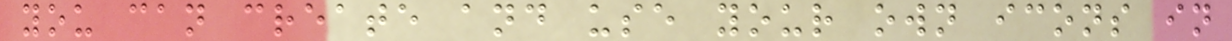you can create and use your own icons in
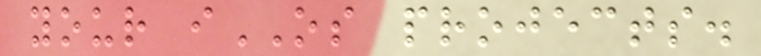your iOS projects.
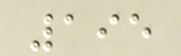195
